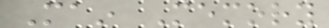Main Memory
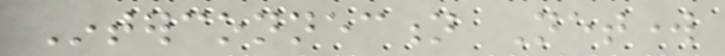Interconnection Network
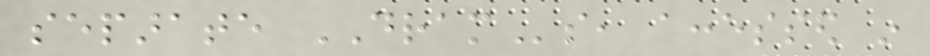separate DRAMs, accessed in
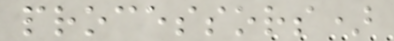processors)
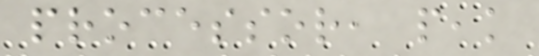processor, peak
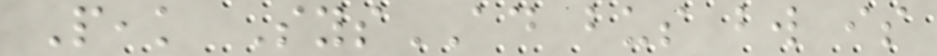Peak SysAD bus bw is
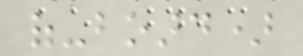of-board)
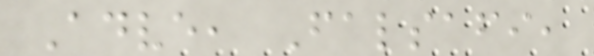Adve, Falsafi,
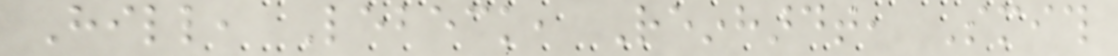Hill, Lebeck, Reinhardt, Smith
